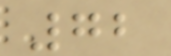72
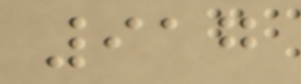917
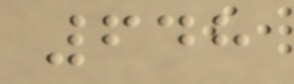648
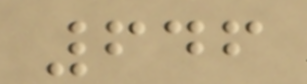646
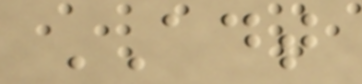ADT
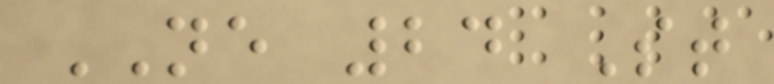NE 24 St
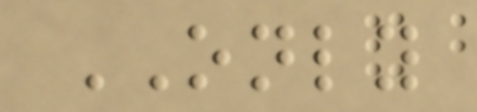ONLY
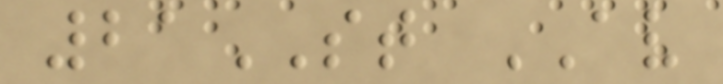21ST AV
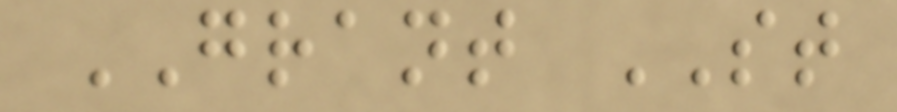GRANT ST
